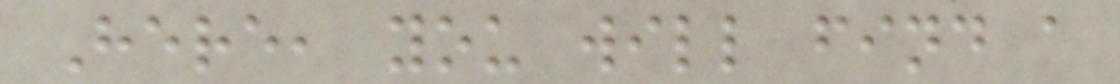Here, you will find a
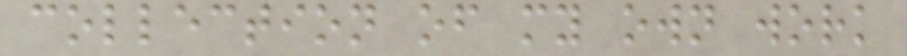collection of my own work
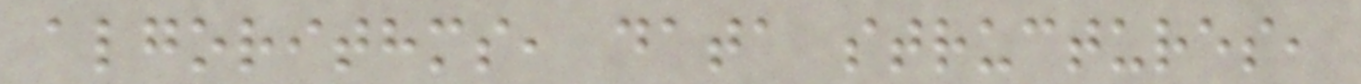algorithms, data structures,
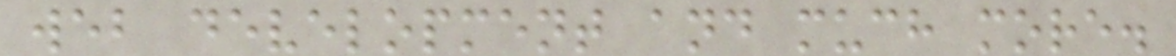web development and much more.
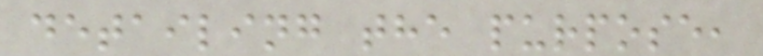detailing the purpose,
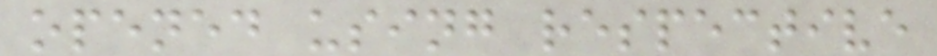opened using respective
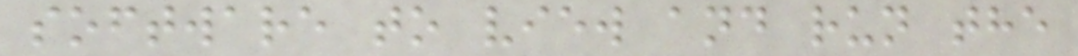software to view and run the
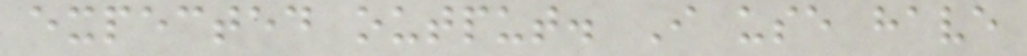expected output. I use have
